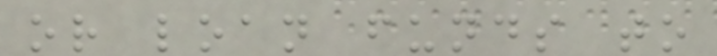or loan funds to
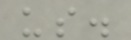us.
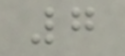7
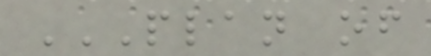PLAN OF
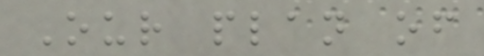Our plan of
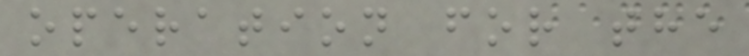operation for the
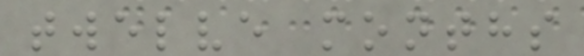twelve months
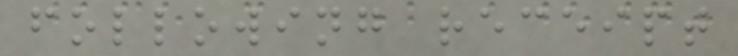following receipt
